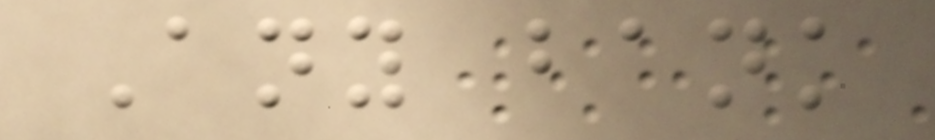Any bank
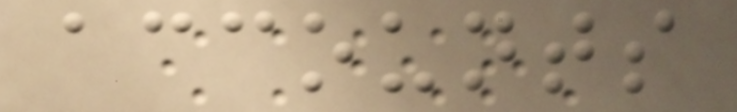accounts
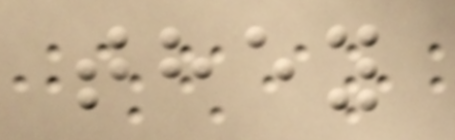they
